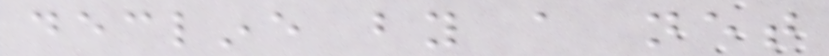decline by a net
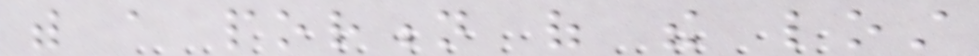with a portion of the lost
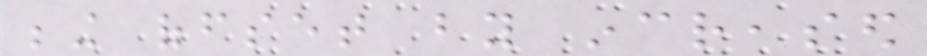being offset by increased
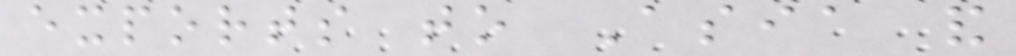exports to Asia and
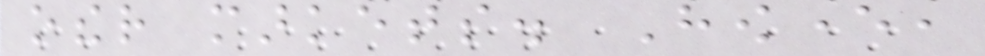other markets. However,
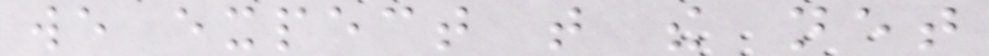we expect that the net
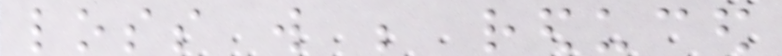loss will be reduced
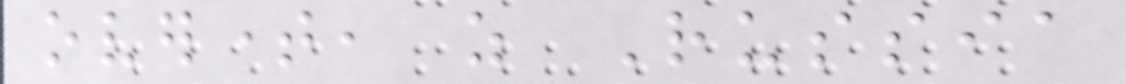overtime, as Russia
